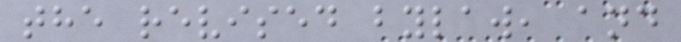the revised bylaw, and
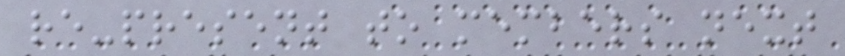re-present to members next
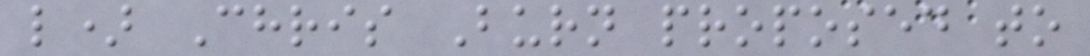l) Chris Burn proposed to
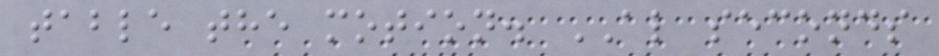table the motion. AL seconds
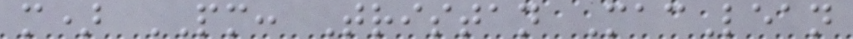m) PM: Tristan MacLean
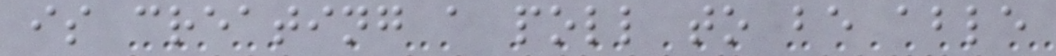is creating a poll to be able
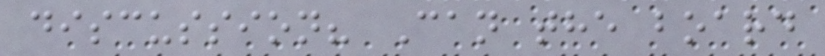discussion? Can the board
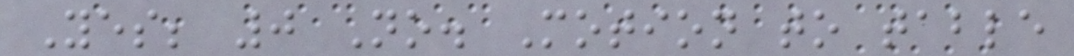Yes; 0 No. Motion to table
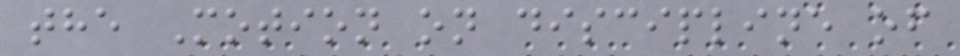the Motion on discipline of
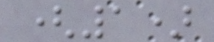(1)
